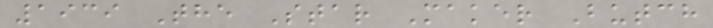1939 The Star Maker Butch
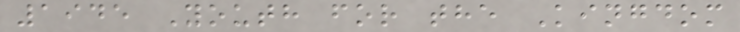1945 Youth for the Kingdom
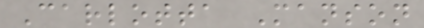Carlotta Manson
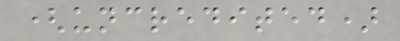(uncredited)
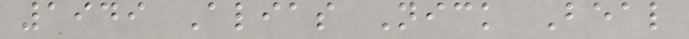1949 Alias Nick Beal
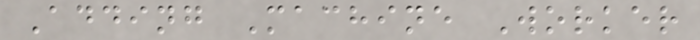Adding Machine Worker
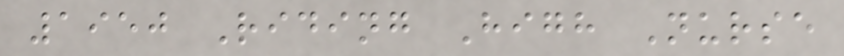1950 Riding High Nurse
